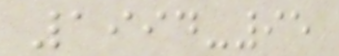1994-95
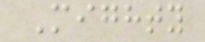Mighty
